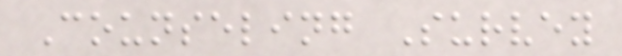Counseling Survey
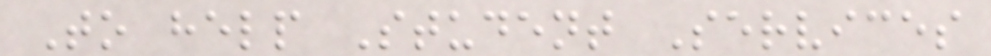To help Student Services
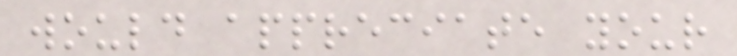would appreciate your
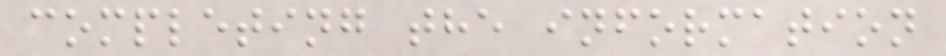completing the information
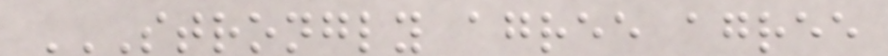STRONGLY AGREE AGREE
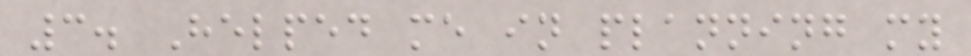3. Helped me in planning my
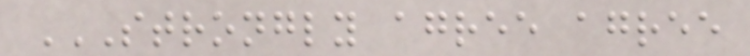STRONGLY AGREE AGREE
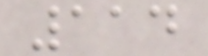114
